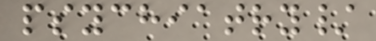psychiatry/
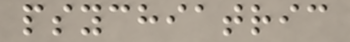psychiatric
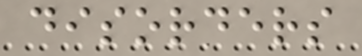disorders
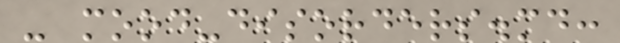- mood-disorders.md:
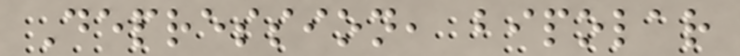Depression, bipolar
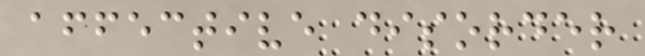affective disorder
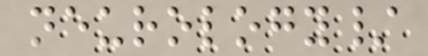neurology/
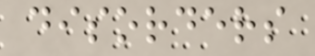disorders
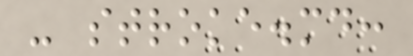- stroke.md:
